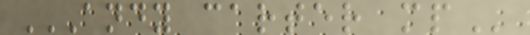ANDY CARTER MP
